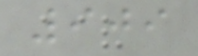909
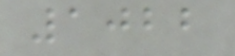1022
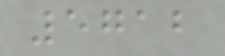5712
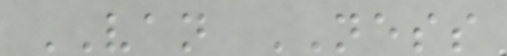VAN NESS
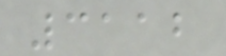3112
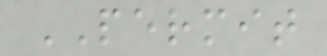PERMIT
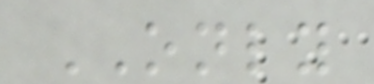ONLY
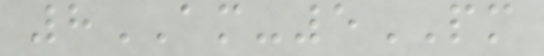8AM-5PM
